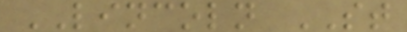LINCOLN ST
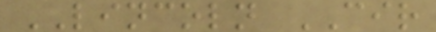LINCOLN CIR
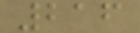216
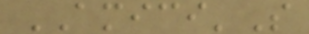AMICI'S
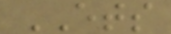ETS
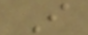I
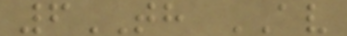6TH AV
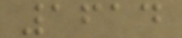1614
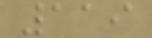119
